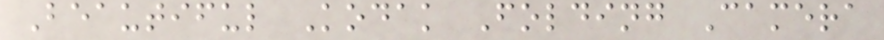Beautiful Kodak Folding Camera
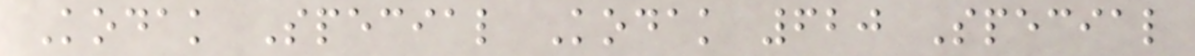Kodak Special Kodak 620 Special
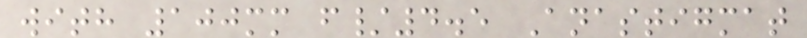with 100mm f/4.5 Anastigmat
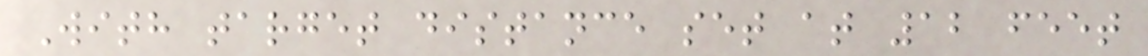With target distance set at 12 feet
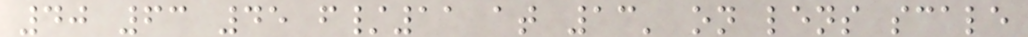40 63 45 f/11 at 13' on lens scale
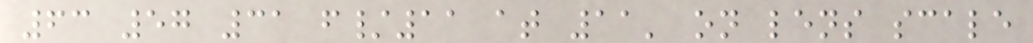63 57 31 f/11 at 11' on lens scale
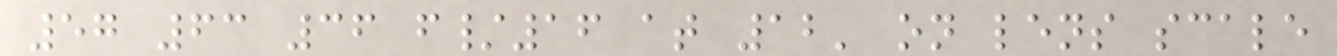57 63 36 f/16 at 12' on lens scale
